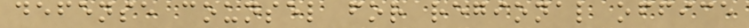defense counsel for regional office
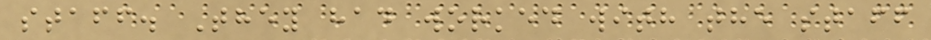staff. They had worked with the staff
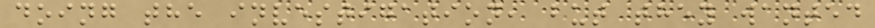doing the investigation, but they wanted
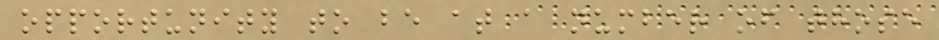opportunity to be at a number of those
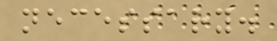necessary.
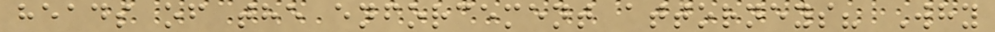heads of the enforcement attorneys? Why
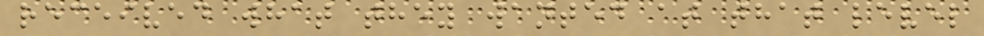received what they wanted at that level
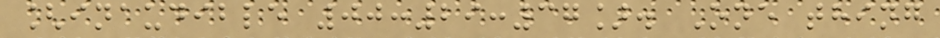[inaudible 00:29:37]. One thing
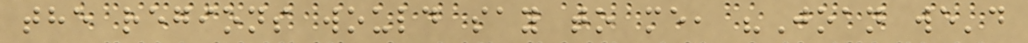the regions would say to me, "Joan we'd
